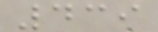439
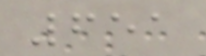651
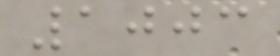1003
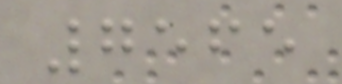7565
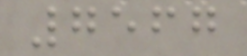7567
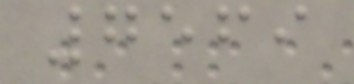7569
